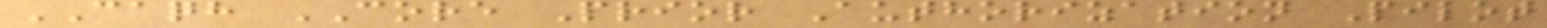CAQH CORE Prior Authorization Pilot
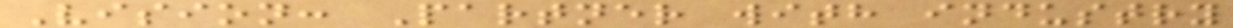Vision: Partner with industry
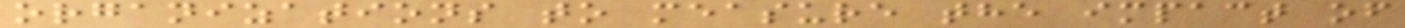organizations to measure the impact of
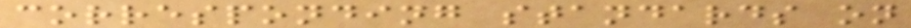corresponding standards on
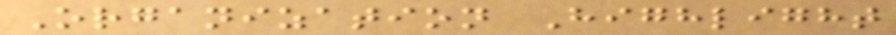Organization Highlight
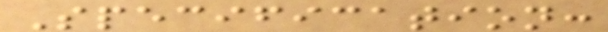Specification:
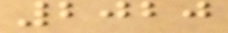2020
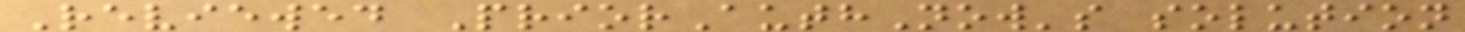Reviewed PriorAuthNow's solution
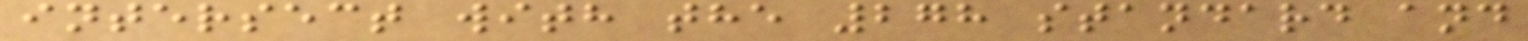intersect with the 278 standard and
